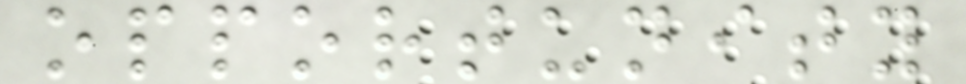opportunity
